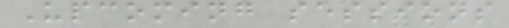Upcoming sessions
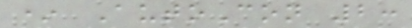* AutoCon 2:
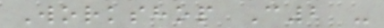Workshop C2 -
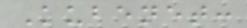Kubenet:
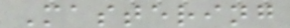Mastering
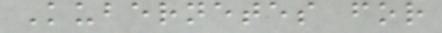Kubernetes for
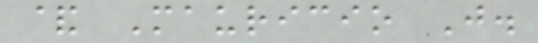& Mauricio J.
